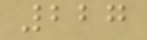227
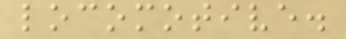locomotive.
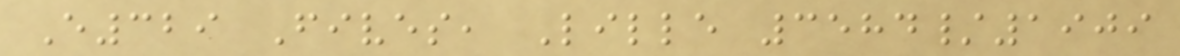E329 Fives, Lille 3584/1909
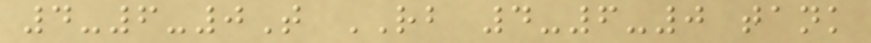4-6-0T RB 4-6-0 tank
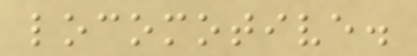locomotive.
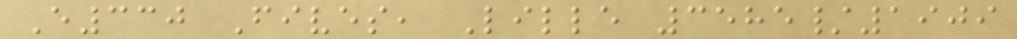E330 Fives, Lille 3585/1909
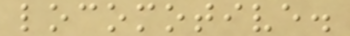locomotive.
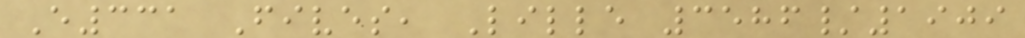E331 Fives, Lille 3586/1909
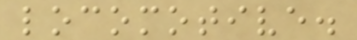locomotive.
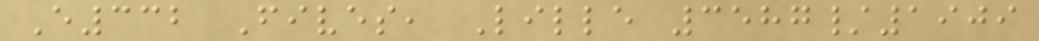E332 Fives, Lille 3587/1909
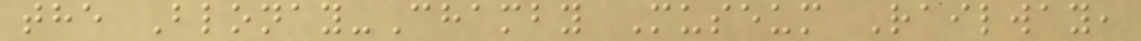the Blonay-Chamby Museum Railway,
